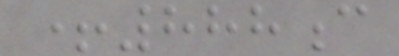+888c
